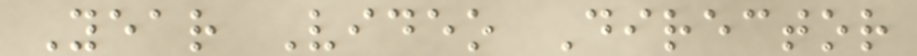Year Video Director
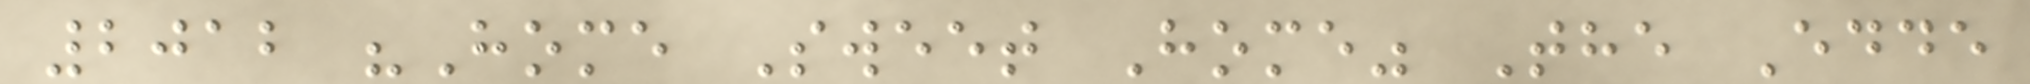2012 "Home Sweet Home" The Edde
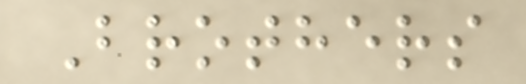Brothers
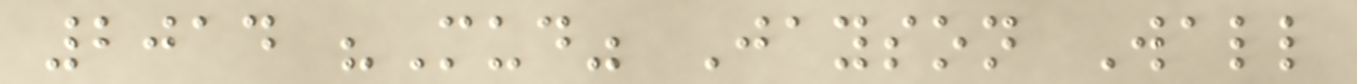2014 "Mud" Jayson Wall
